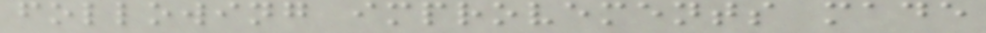following improvements made
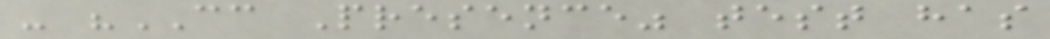- "CC Presence" test has
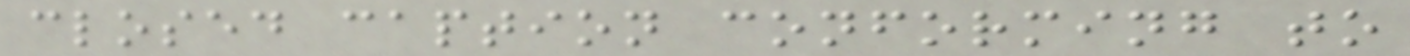closed caption conforming to
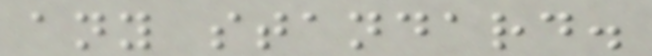any standard.
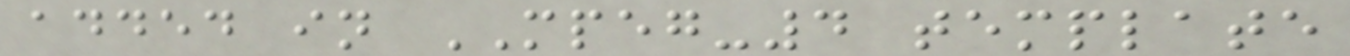added in MPEG-4 template
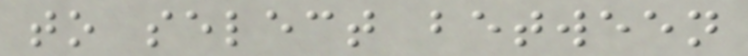to select between
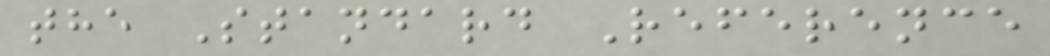the Standard Reference
